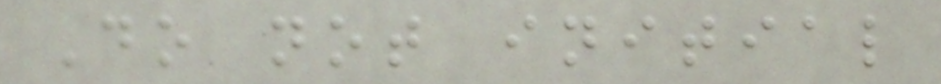Do not initial
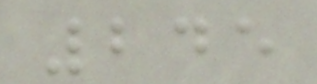245
